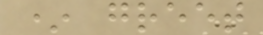* greet
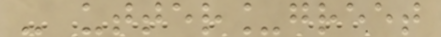- utter_greet
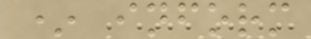* inform
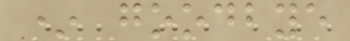* goodbye
